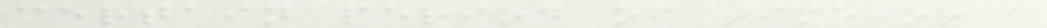certain period of time or a
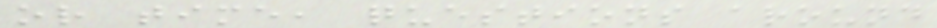or time, questions around
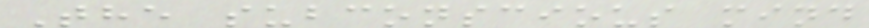The subconscious mind
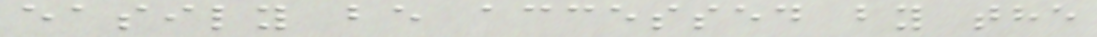easily be accessed by the
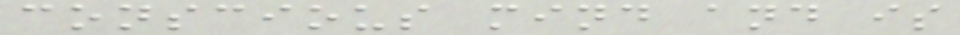conscious mind and is
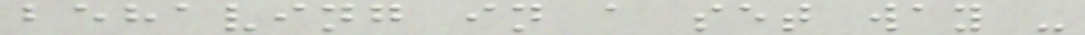behaving in a set way -
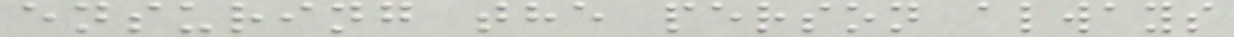ensuring the person always
